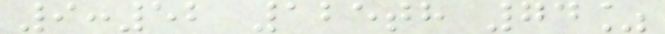9:52 125th 74%
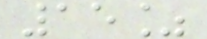15%
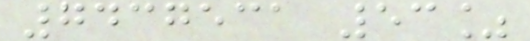7437531 53%
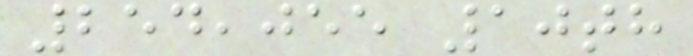254,055 10th
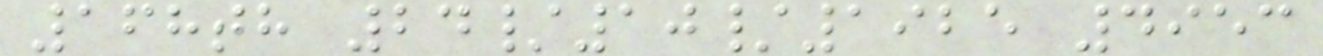168th 24/10/1925 4953
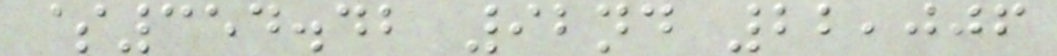$354.42 92nd 22,006
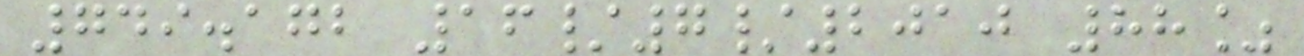749.172 16/7/2010 88%
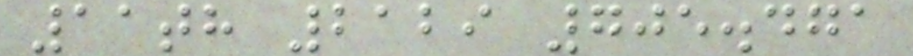11th 2129 705.471
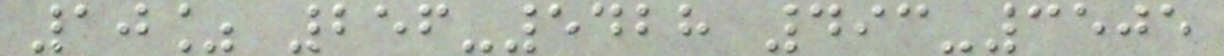10% 256-5428 493-3505
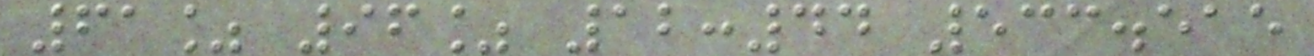61% 96% 12:44 533.515
